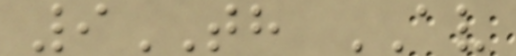9TH AV
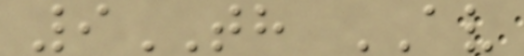9TH AV
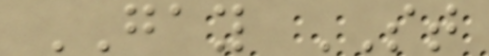GAY ST
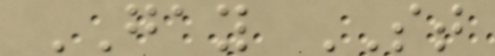GAY ST
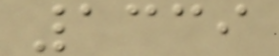1339
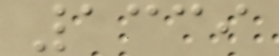1339
